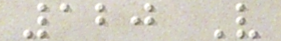120 V
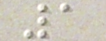1
